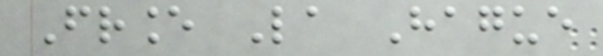France La Hague
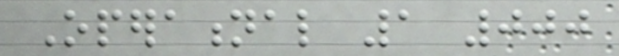Operational 1 000
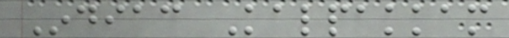Indiac Kalpakkam
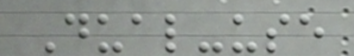Dual-use
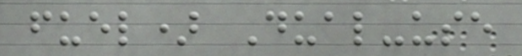fuel) Dual-use
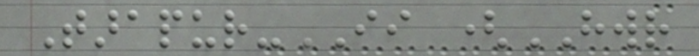Tarapur-II (HWR
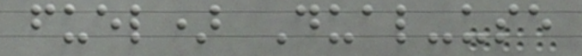fuel) Dual-use
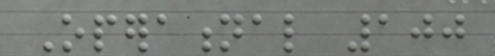Operational 100
